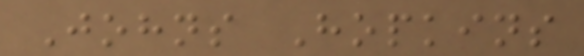Johns Hopkins
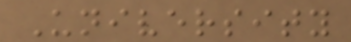University
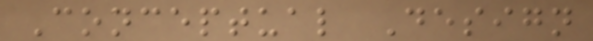Conceptual Design
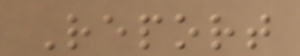Report
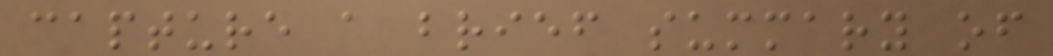capture a brief summary of
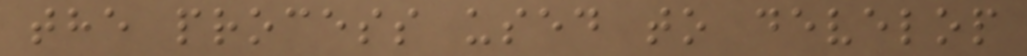the process used to develop
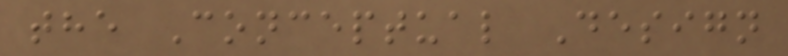the Conceptual Design
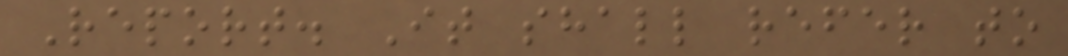Report. It shall refer to
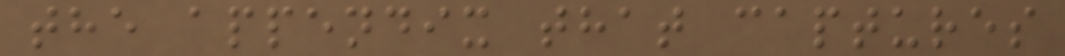the appendix that captures
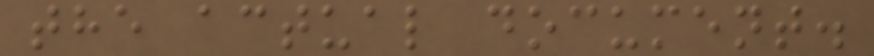the actual document.
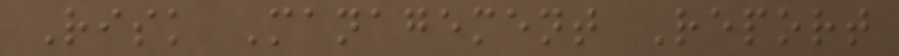Risk Management Report
